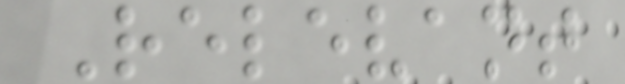Relevant
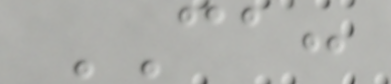CA:
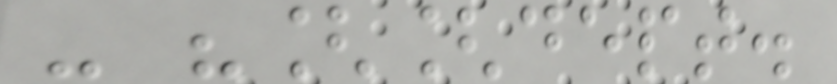- "[[dept.
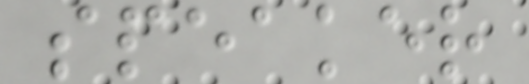speaker
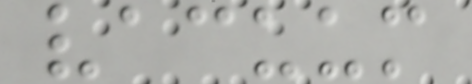vacuum
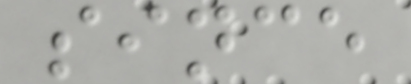since
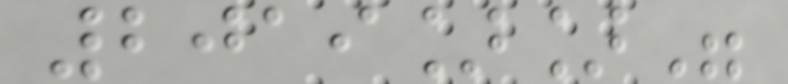2019]]"
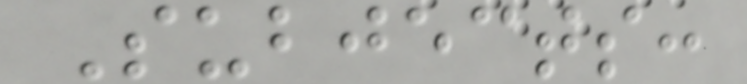Subjects:
